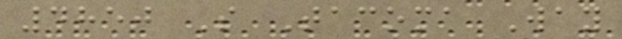4850 S Tacoma Way
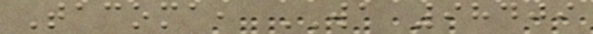Tacoma, WA 98409
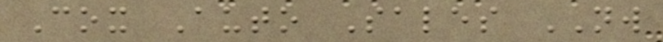Cox Auto Sales NW
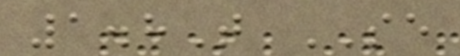1.8T SE
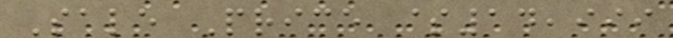Sale Price $14,999
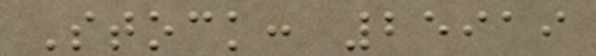Stock: 25919
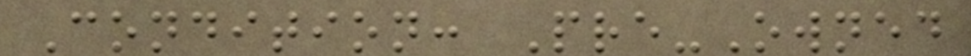Condition: Pre-Owned
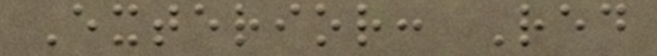Exterior: Red
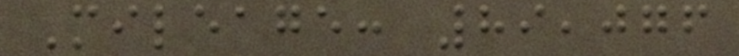Mileage: 89,076
